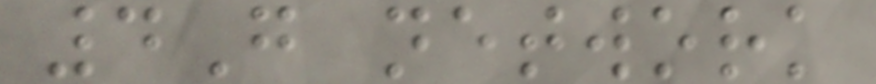4G network
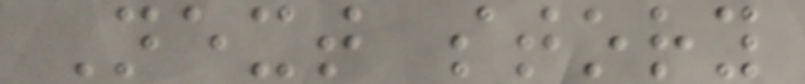Next story
